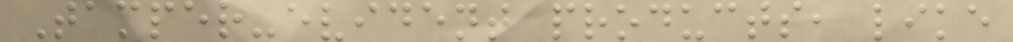Tamper-evident products, like
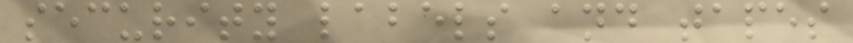security labels and tapes
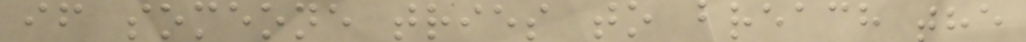if someone tries to breach the
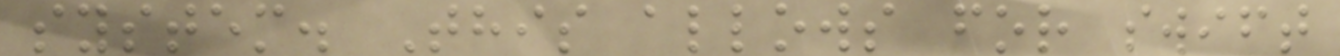system. This allows for swift
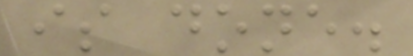is done.
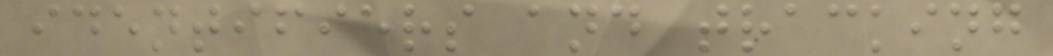identifiers and tracking
